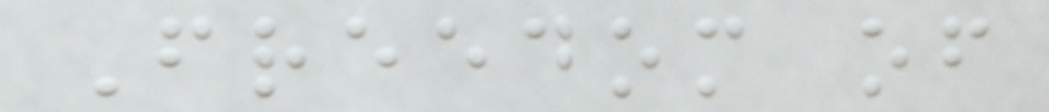Freedom of
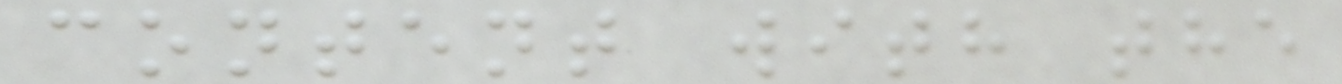content with the
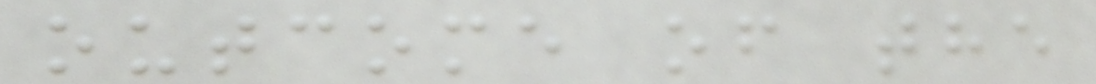outcome of the
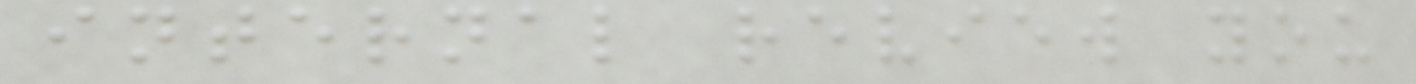internal review you
